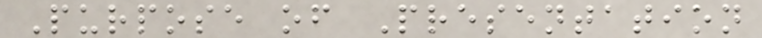Purpose of Presentation
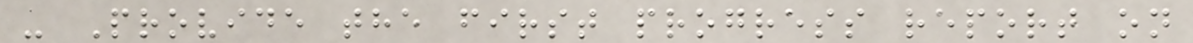- Provide the first progress report on
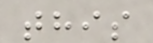this
